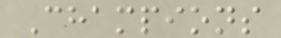Champions
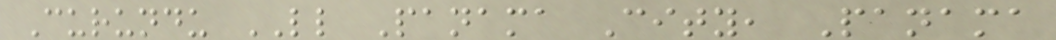Curundu LL Panama City, Panama
